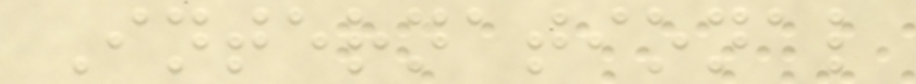International
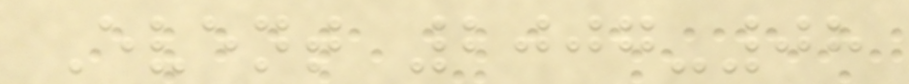Event 2007-08
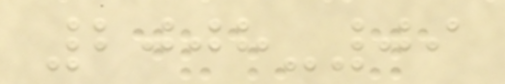2008-09
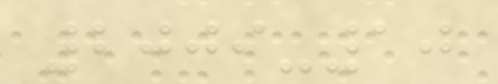2009-10
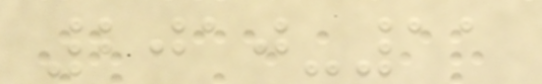2010-11
